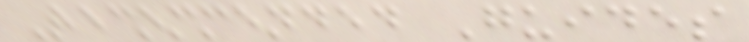Recommended Guides
